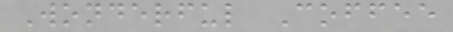Wonderful Coffee
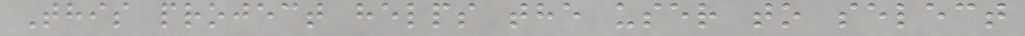This project helps the user to select
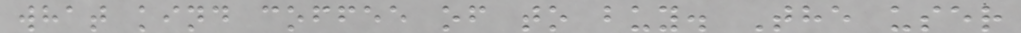what kind coffee of to buy. The user
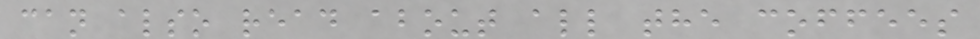can also read about all the coffees
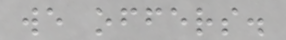we offers.
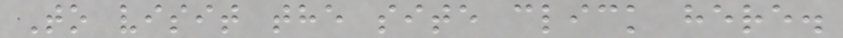To visit the site click here.
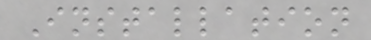Installation
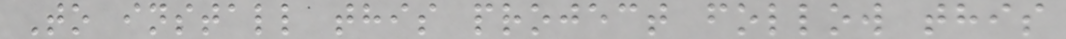To install this project follow this
